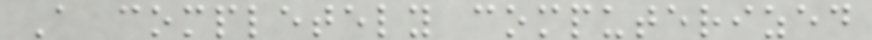A completely computerized
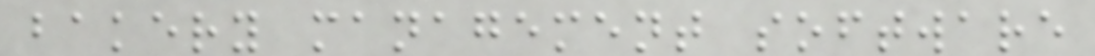bakery management software
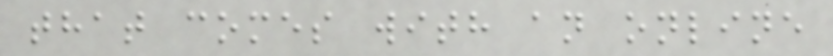that comes with an online
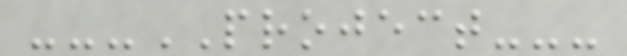---PROJECT---
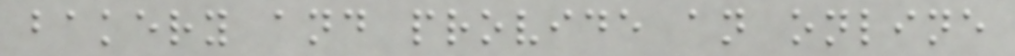bakery and provide an online
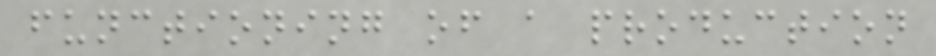functioning of a production
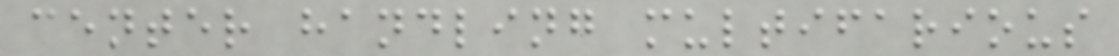center handling multifarious
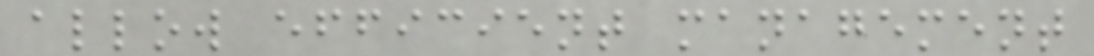allow efficient management
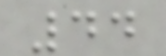44
